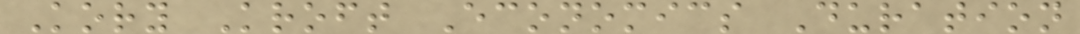Kory Kroft Economics Duration
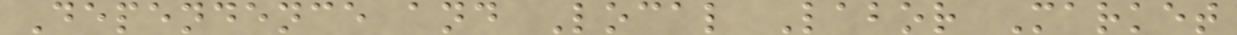Dependence and Local Labor Market
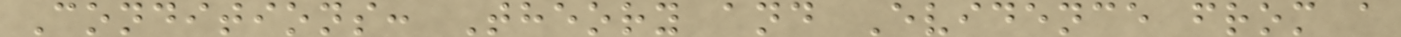Conditions: Theory and Evidence from a
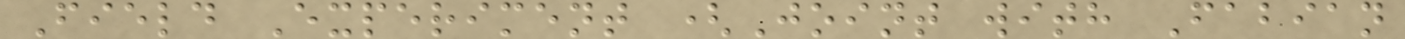Field Experiment (Joint with Fabian
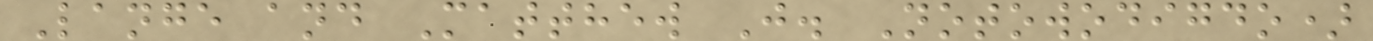Lange and Matthew J. Notowodigdo)
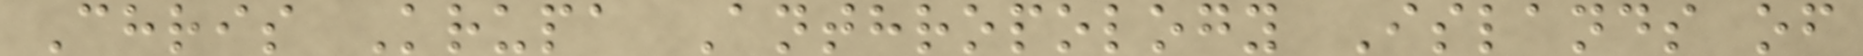Chris Krupa Anthropology Islands of
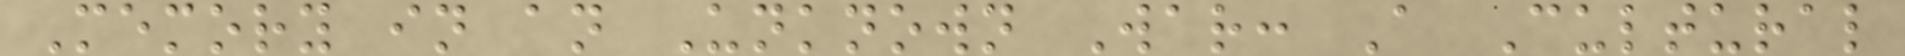Memory in an Unknown War: A Cultural
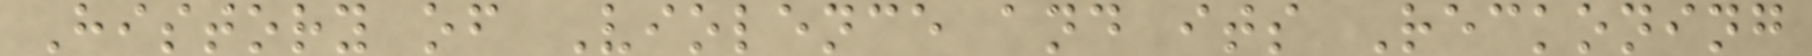History of Violence and its Reckoning
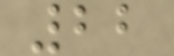22
